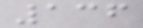136
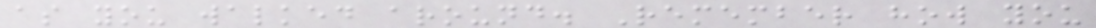as you walked around. Remember how you
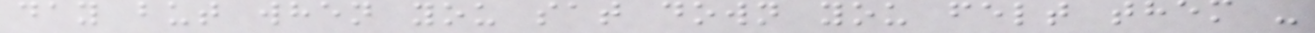day but when you sat down you felt them -
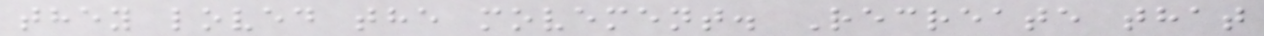they loved the movement. Recreate that
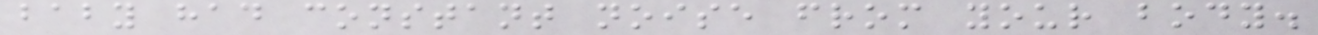baby had constant noise from your body.
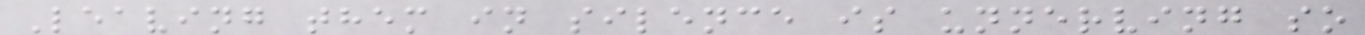Leaving them in silence is unnerving so
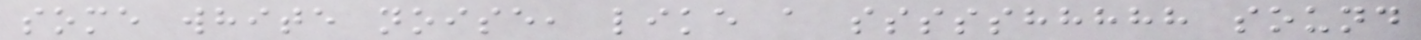some white noise, like a ssssshhhhh sound
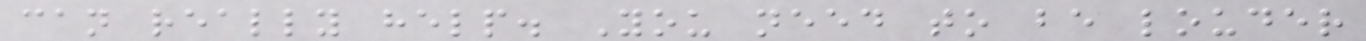can really help. You need to be louder
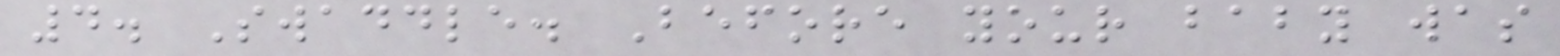4. Swaddle. Before your baby was
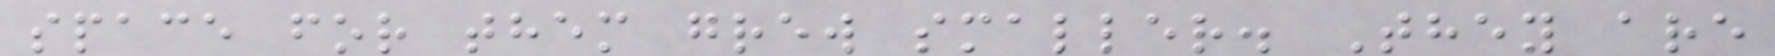space for them grew smaller. They are
